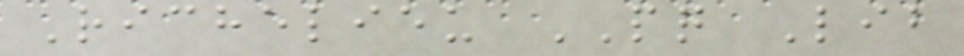Richelieu PQ Lib
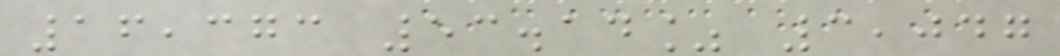16,373 53.14% 3,047
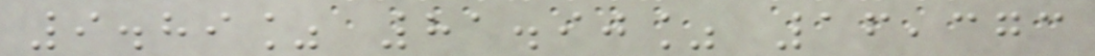9.89% 81.90% 16,373
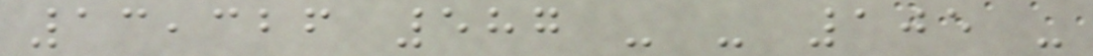13,326 587 - - 105 -
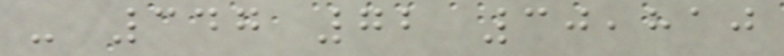- 347 72 30,810
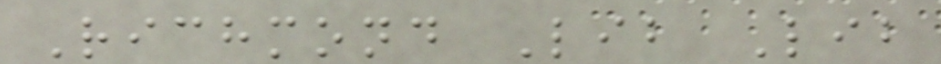Richmond Lib Lib
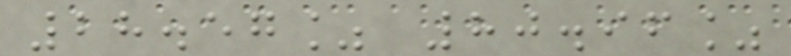28.57% 80.96%
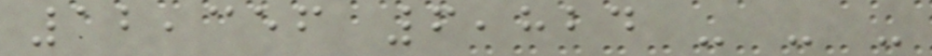12,356 6,824 - - -
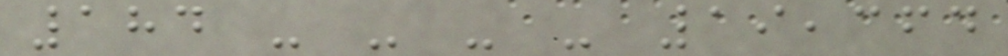184 - - - - 19,364
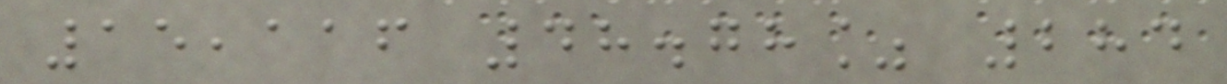15,116 48.78% 284
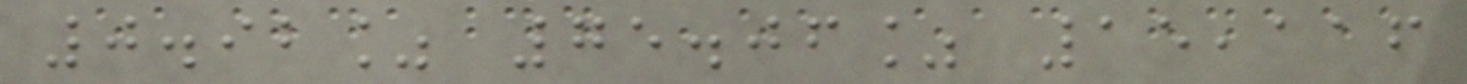0.92% 75.06% 15,116
